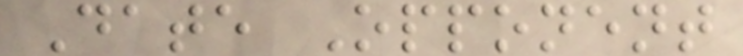Date Opponent
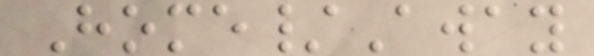Home/Away
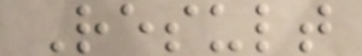Result
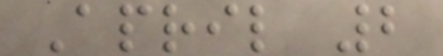April 2
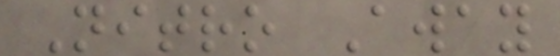Nitro Away
